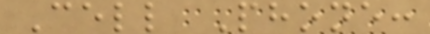Cell Phone:
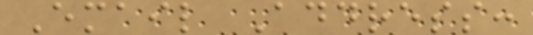Email Address:
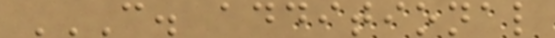C. ADDITIONAL
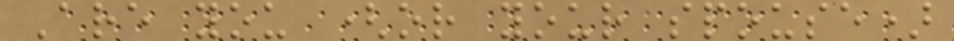Are you (or your spouse)
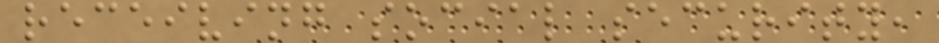receiving social security,
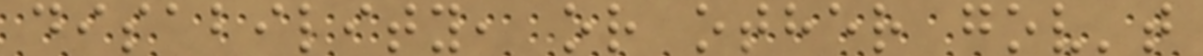disability, or other gov't
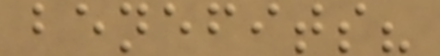benefits?
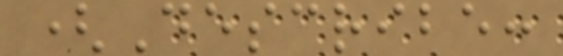(Describe:
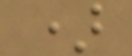)
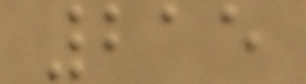215
